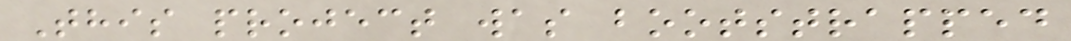This project was bootstrapped
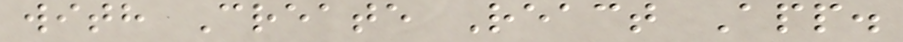with Create React App.
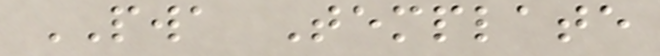PWA Template
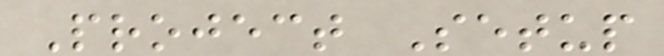Project Setup
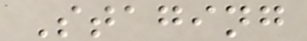Staging
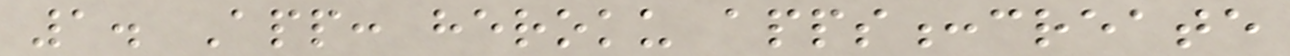1. App: heroku apps:create
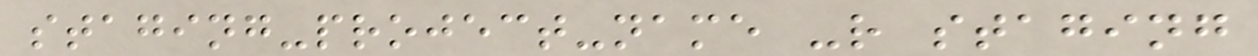staging-project-name -r staging
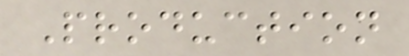Production
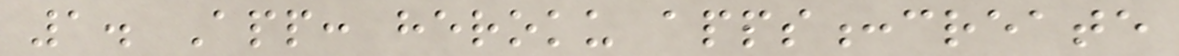1. App: heroku apps:create
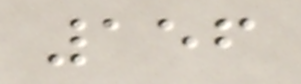156
